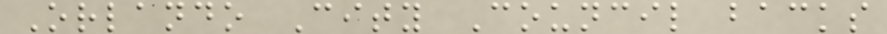Orlando City Council backs
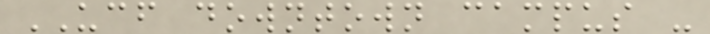UCF downtown campus -
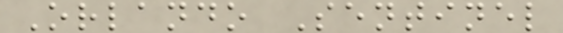Orlando Sentinel
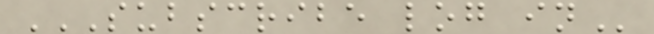SUBSCRIBE LOG IN
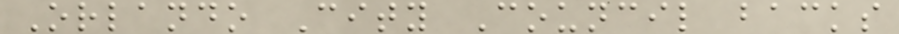Orlando City Council backs
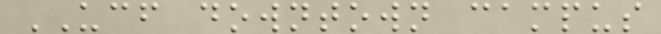UCF downtown campus
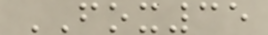FOX35
